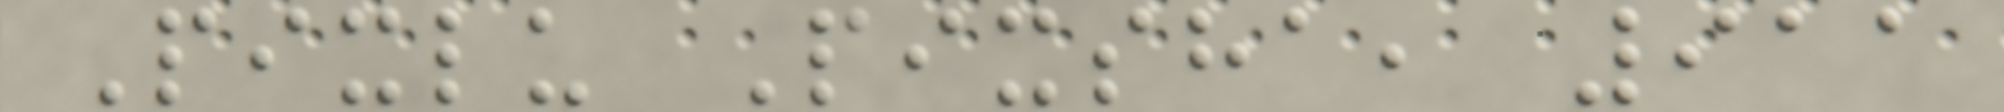Pixlu Pixsha, 911
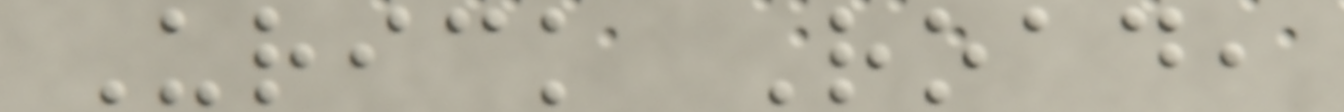Urick Road,
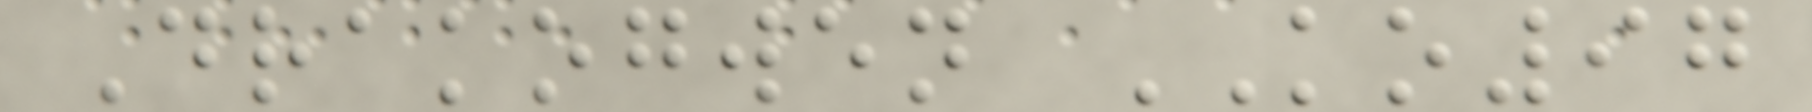Drakogwen KO97
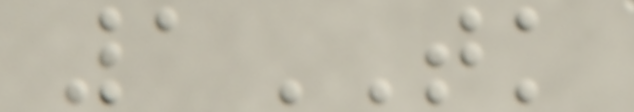1TK
